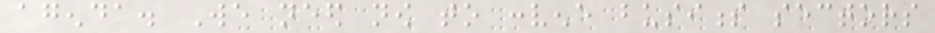agenda. We need now to convene business sectors
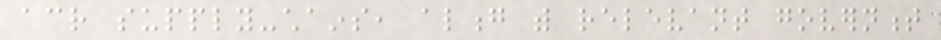across supply-chains, along with relevant government
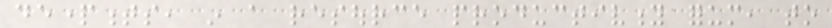departments, in a resource productivity forum, to
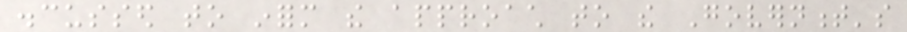discussed to inform the approach to the Government's
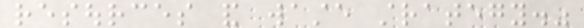resources and waste strategy."
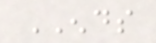ENDS
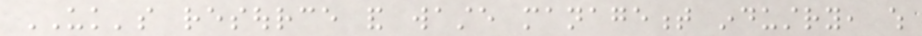UK's resource and waste management industry, which
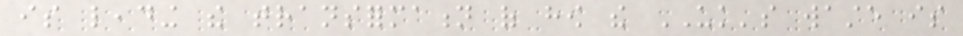is leading the transformation of how the UK's waste is
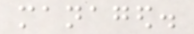managed.
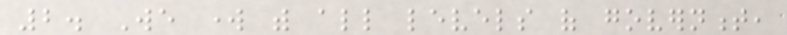2. We work with all levels of government,
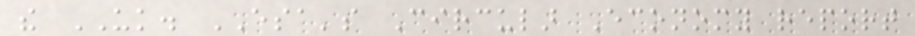the UK. ESA's Circular Economy report
